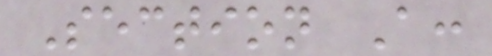Section A:
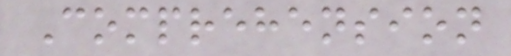Comprehension
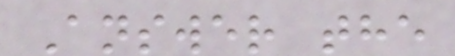Answer the
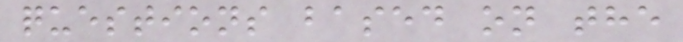questions based on the
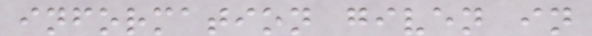information given in
